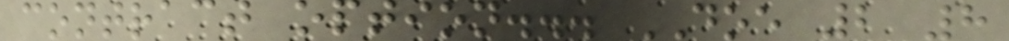contract option... DOE 2 8
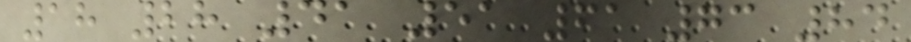18 28 41 51 61 73 84
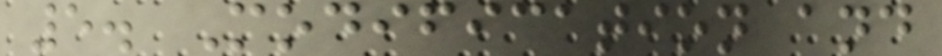5. Modification and
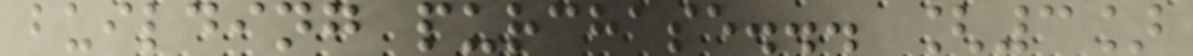building purchase... [3]
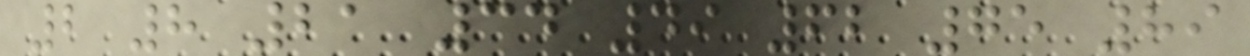2 8 21 34 49 62 75 89
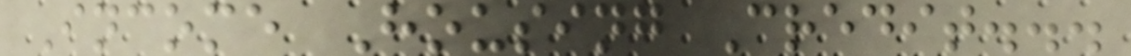Income Housing Credit...
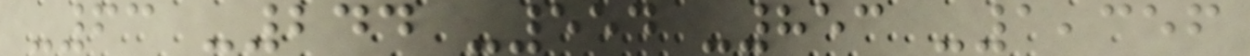-63 -244 -554 -853 -1,356
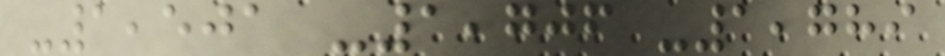-1,501 -1,706 -1,789
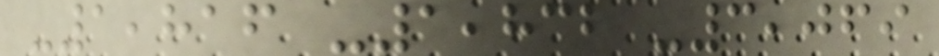-1,816 -1,832 -3,069
